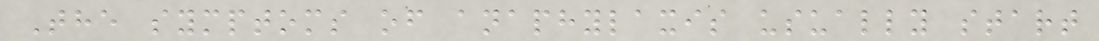The symptoms of anaphylaxis usually start
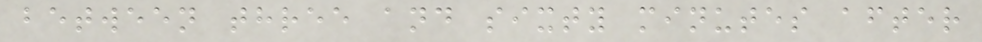between three and sixty minutes after
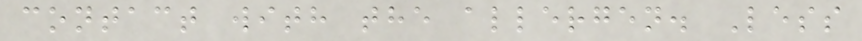contact with the allergen. Less
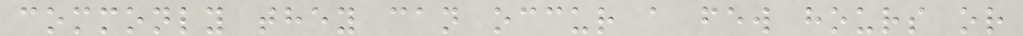commonly they can occur a few hours or
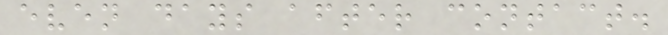even days after contact.
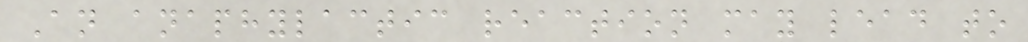An anaphylactic reaction may lead to
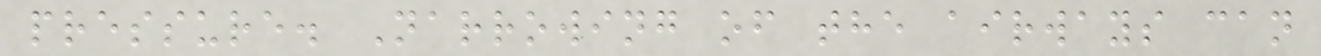pressure. Narrowing of the airways can
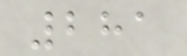281
